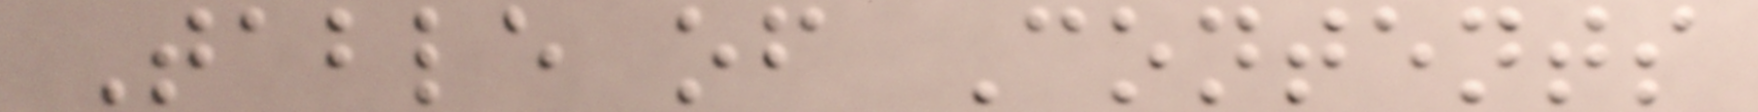Table of Contents
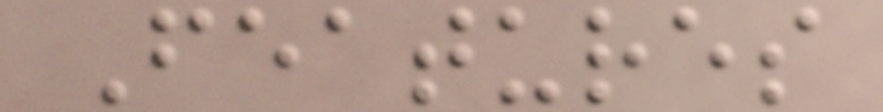Features
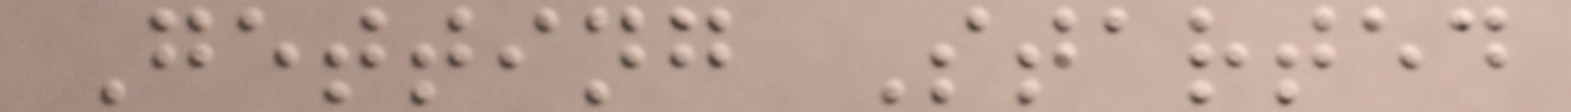Getting Started
